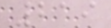219
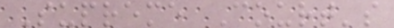Supreme Court's
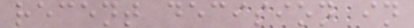recent decision in
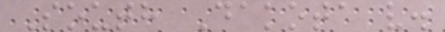South Dakota v.
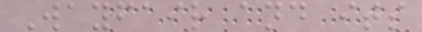Wayfair and its
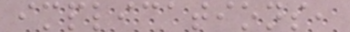implications,
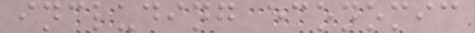including economic
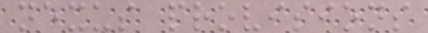nexus provisions
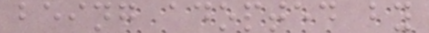being adopted by
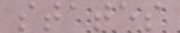states
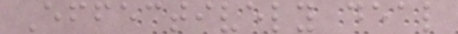Effectively deal
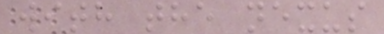with the nexus
